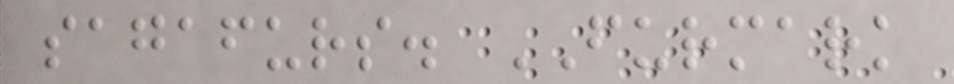sagafurs. FURMARK
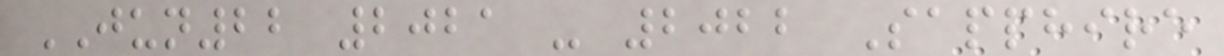JUN22 2021 - 2022 Sapphire
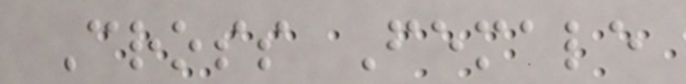Cross Female
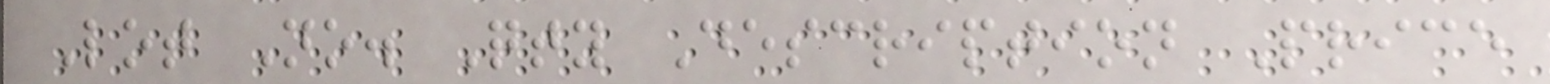Lot No. Qty Description Price
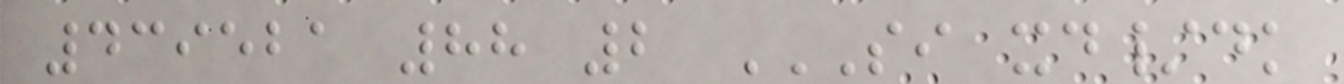439521 88 2 SI XD/DK
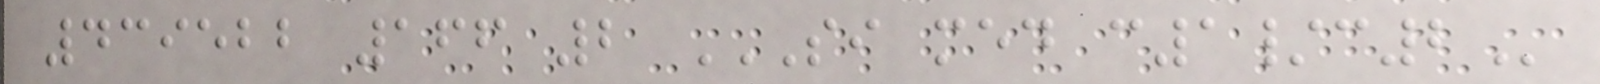439522 166 2 SI MED C1/C2
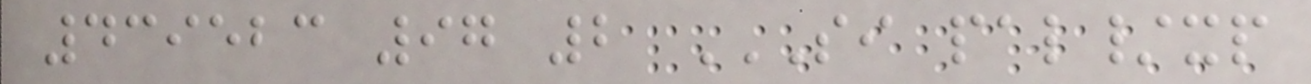439523 97 2 SI PAL/XP
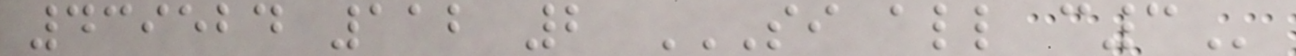439524 112 2 SI ALL C3
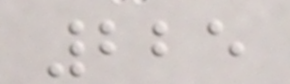225
